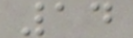14
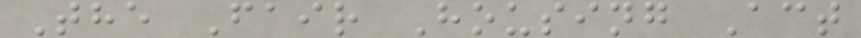The Fair Housing Act
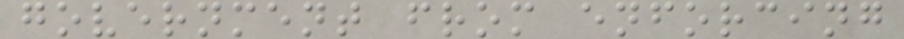government from enforcing
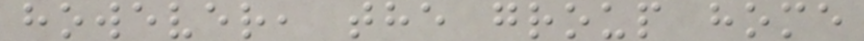however, the group home
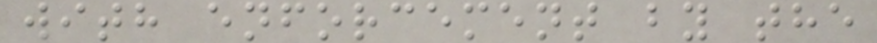with enforcement by the
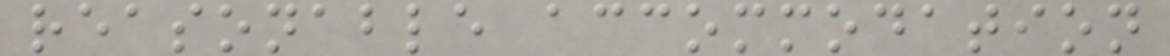reasonable accommodation
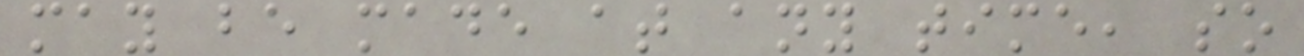may be made at any time, so
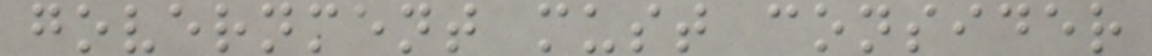government must consider
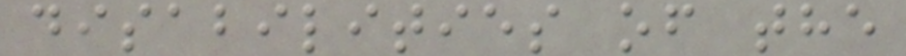disabilities of the
